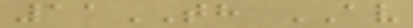11TH AV
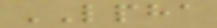LPHA
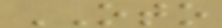OTO
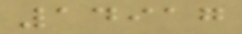14917
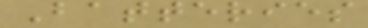Batteries
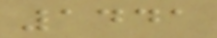1441
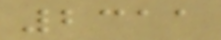2311
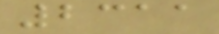2311
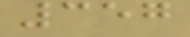357
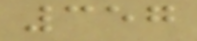357
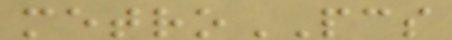metroPCS
